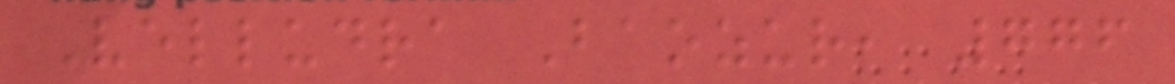Velludra Baozur, 776
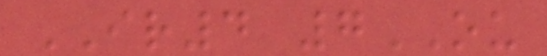IR4 7OU
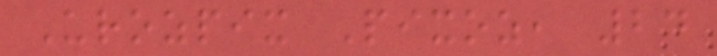Urozpix Pixoz, 24
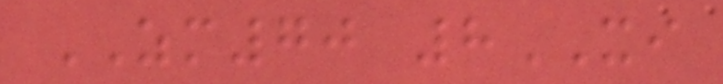ZM70 8XI
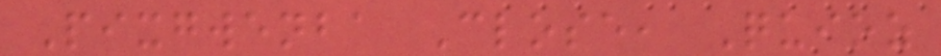Pixgwenba Close, Quioz
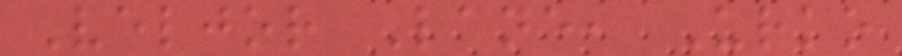Veljor Lane, Urko
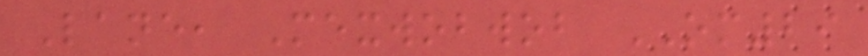Lane, Mexwobwob OM29
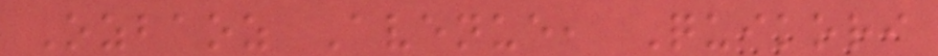Ozbaoz Avenue, Quikori
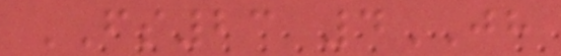FS23 4JH
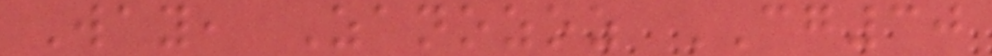Way, Zanozoz CG30
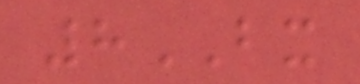8BX
